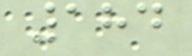184
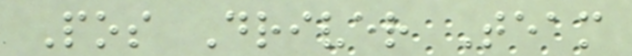Pos Driver Team
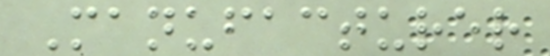Manufacturer
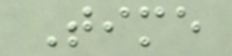Time
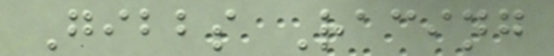Gibbs Racing
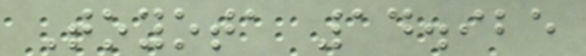Toyota 14.925
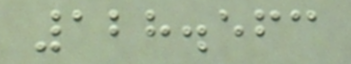128.563
